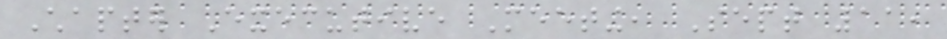Chapter Executive Meeting, Sept 11,
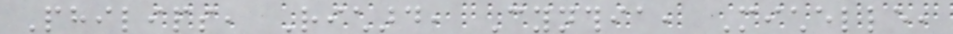Philips, Richard, Cynthia, Michelle,
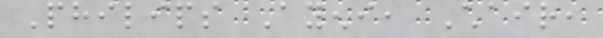Philips Ayeni, Chair,
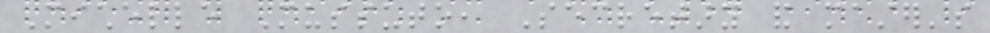Michelle Mussuto, Secretary and master's
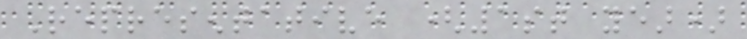Representative (1st year)
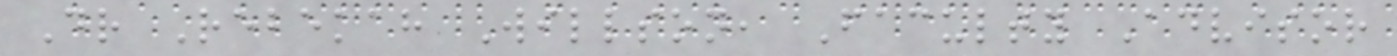Dr Rebekah Willson, Faculty Advisor
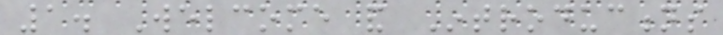1. Welcome and Introductions
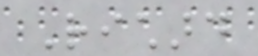Richard
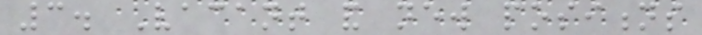3. Vacant and new positions
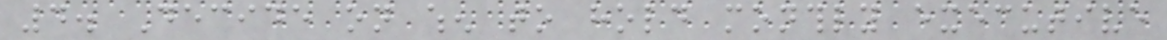4. Decide on when to hold monthly executive
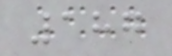187
